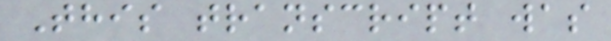This transcript was
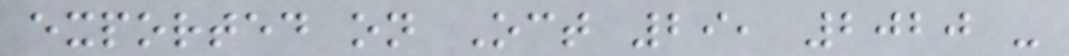exported on Oct 29, 2020 -
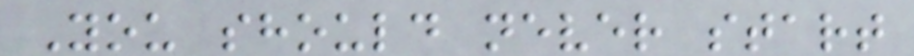You should never start
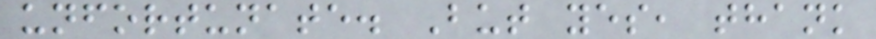unfortunate. But yes, thank
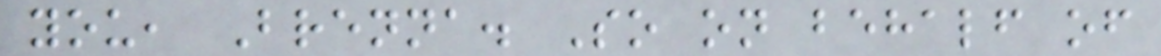you, Brenna. So on behalf of
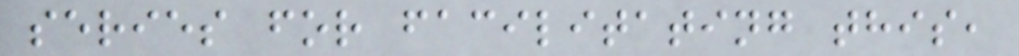series for facilitating this,
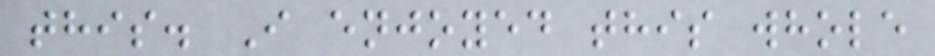this. I enjoyed this whole
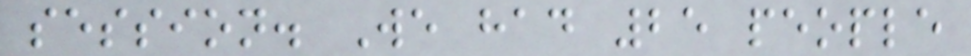session. We had 25 people
